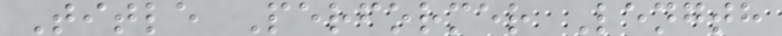Title Performer Length
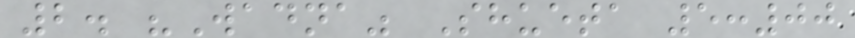2. "Wadna" Shueta 5:00
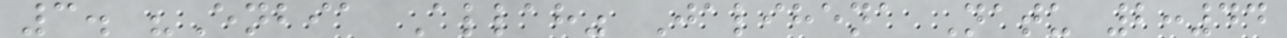3. "Enbia Allah" Jalihena Natu 2:44
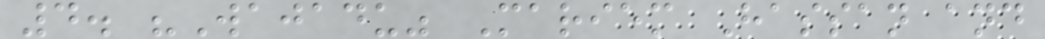4. "Wajadu" Mariem Hassan and
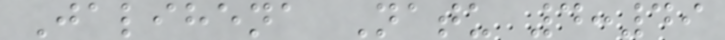Jalihena Natu 4:49
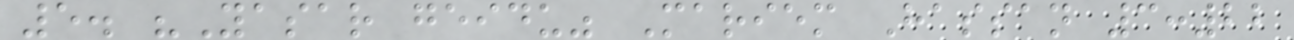5. "Yasar geidu" Mariem Hassan 3:22
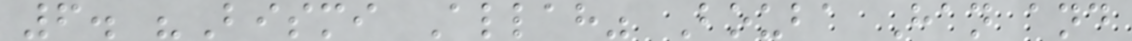6. "Bismi Allah" Bouba Han and
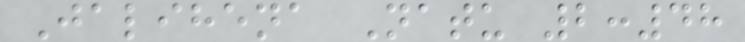Jalihena Natu 2:48
